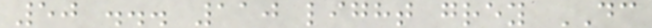50 ... 110 light grey DC
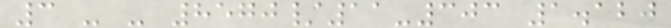3 - - 8570/11-303 1.120
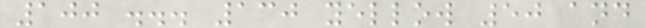100 ... 130 yellow 50 and
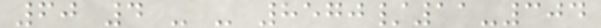60 4 - - 8570/11-304
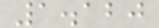1.120
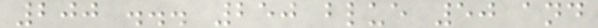200 ... 250 blue 50 and
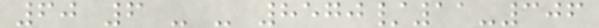60 6 - - 8570/11-306
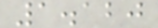1.120
